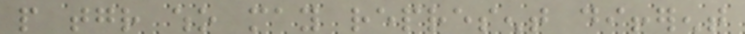people together who may represent different
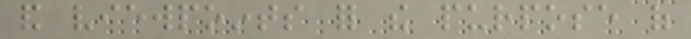and viewpoints for the purpose of
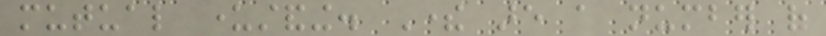mutual understanding. There are a number of
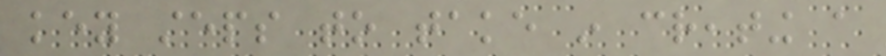key steps to take in creating a
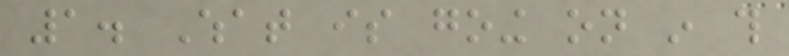1. What is going on in this
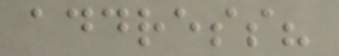address?
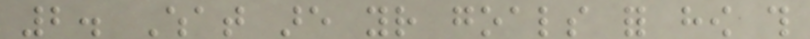2. What are your goals for how this
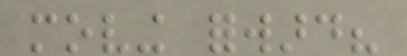moving forward?
